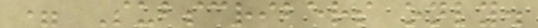= Subscribers only.
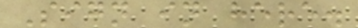Sign in here.
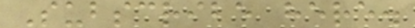Subscribe here.
